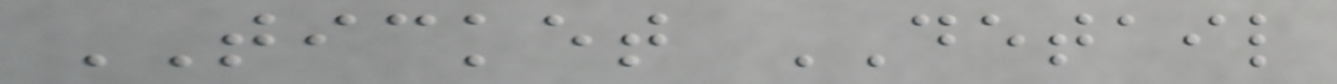TICKET DETAIL
